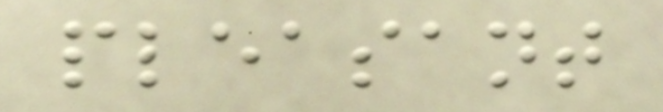pleasant
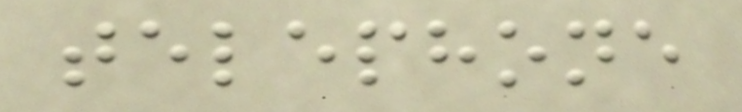telephone
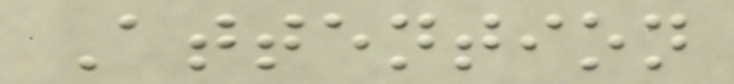Attention
